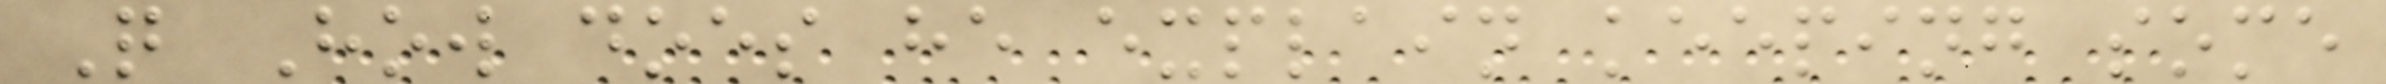Q How does he explain keeping some
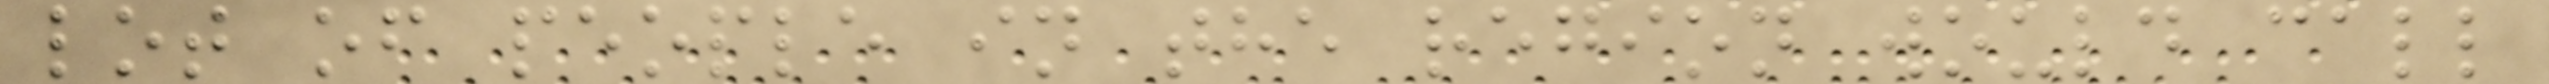lot of people in the region would call
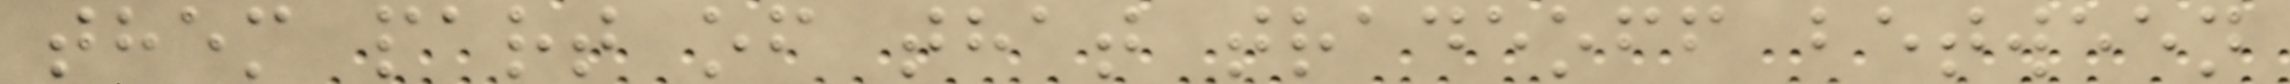them part of that tradeoff between
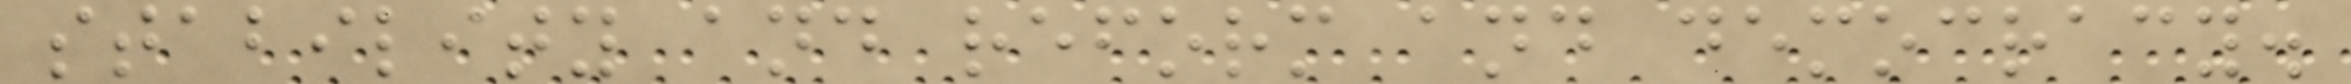stability and reform and democracy.
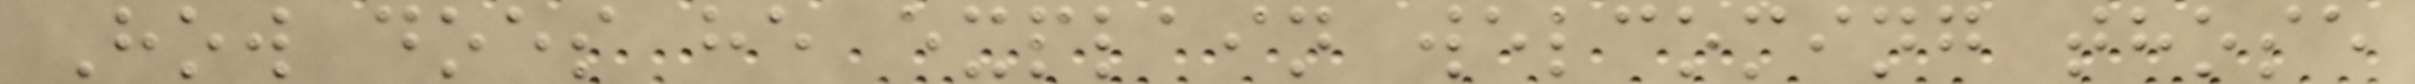How does he explain welcoming those
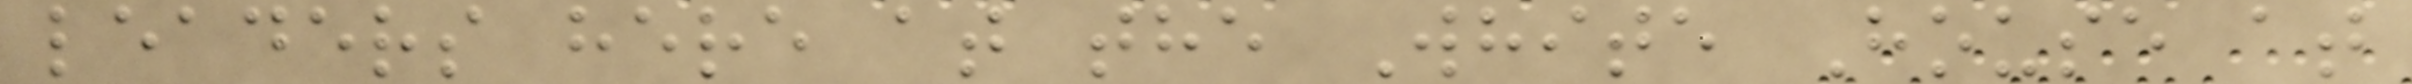leaders here at the White House at
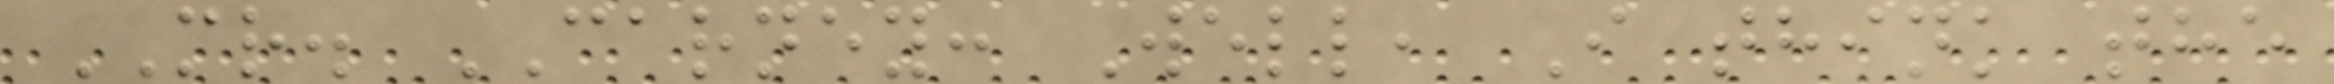MR. CARNEY: Well, I think the
